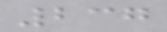237
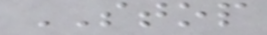STOP
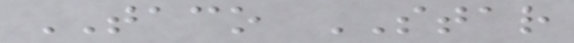TACO STAR
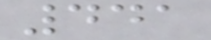441
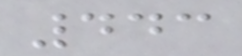443
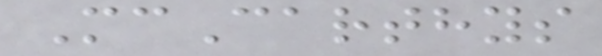McCarthys
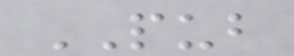PUB
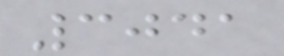3041
